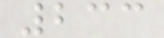233
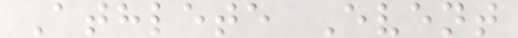Athlete Event
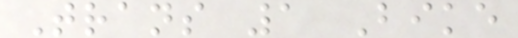Trans 1 Bike
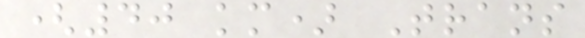(40 km) Trans
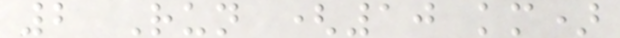2 Run (10 km)
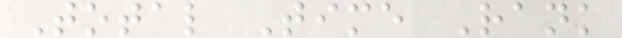Total Time Rank
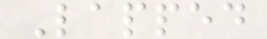Lapped
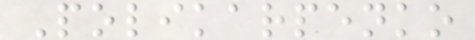Polikarpenko
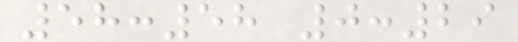58:58 0:29
